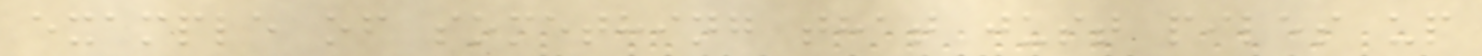example of something that just piles up
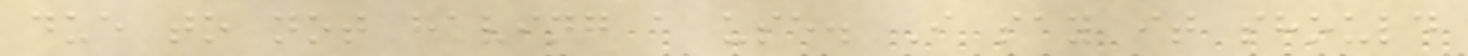due to not having a use. I say it should
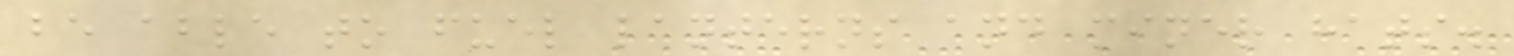be able to fuel lanterns and miner hats.
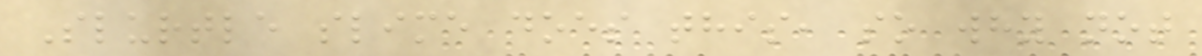Slurtle slime does this, so why not
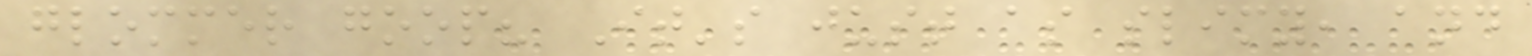glommer goop? It's just as slimy, and
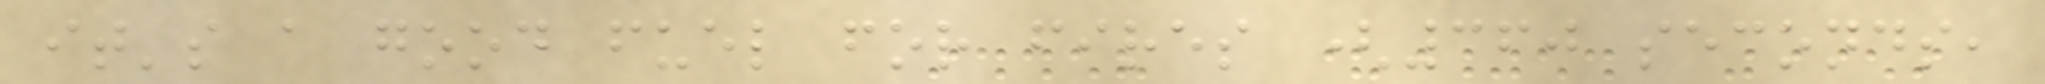it's a good fuel for fires (360 seconds,
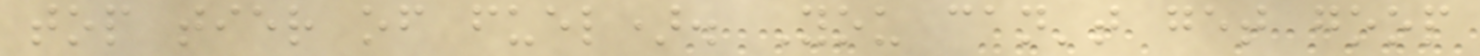top tier of fuel). You can't get goop
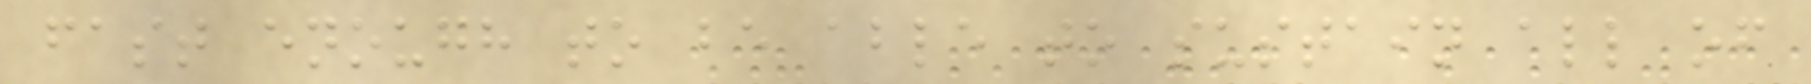fast enough to be able to sustain all of
